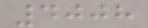4008
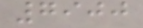7900
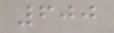600
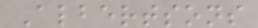Albertsons
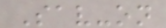Sav-on
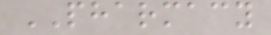PHARMACY
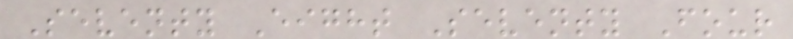Seventy Eight Seventy Four
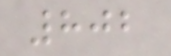802
